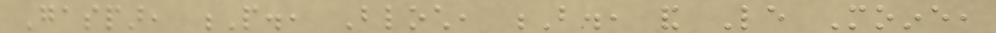Gaspar, P., Bloch, B., and Le Moine,
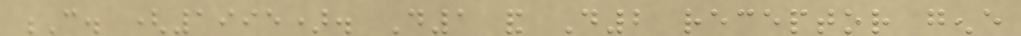C. (1995). D1 and D2 receptor gene
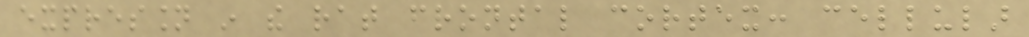expression in the rat frontal cortex: cellular
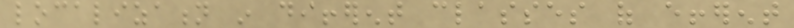localization in different classes of efferent
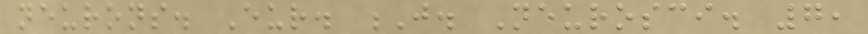neurons. Eur. J. Neurosci. 7,
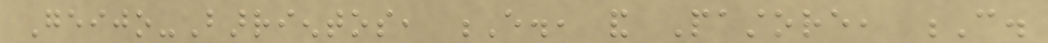Geijo-Barrientos, E., and Pastore, C.
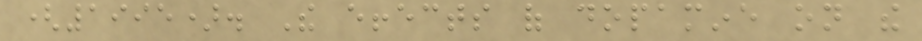(1995). The effects of dopamine on the
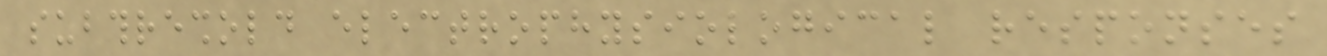subthreshold electrophysiological responses
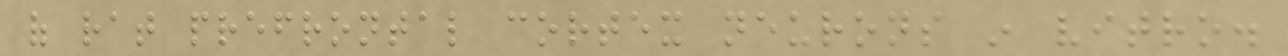of rat prefrontal cortex neurons in vitro.
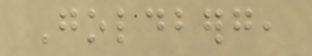Goldberg,
